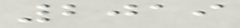2019
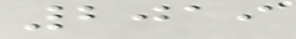2019
